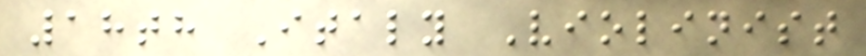18th Italy Violinist
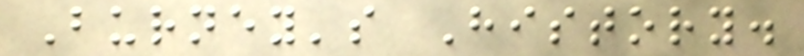Burney's History.
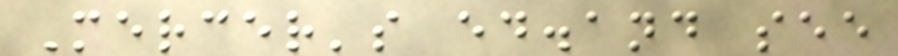Mercer's ed.and see
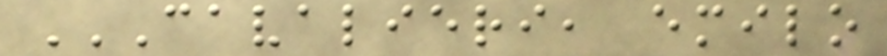CAVALIERI, EMILO
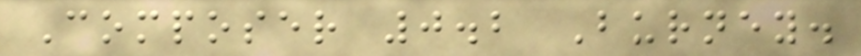Composer 0.2 Burney.
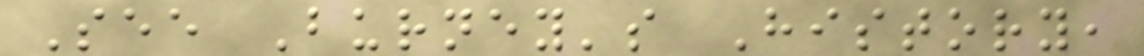See Burney's History,
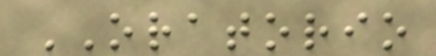ORATORIO
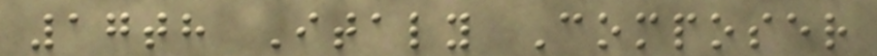17th Italy Composer
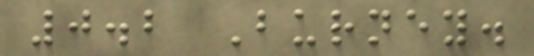0.2 Burney.
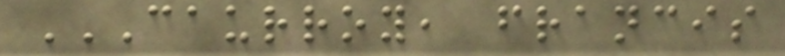CAURROY, FRANCIS
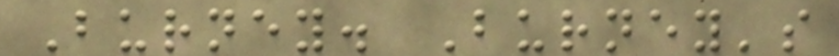Burney. Burney's
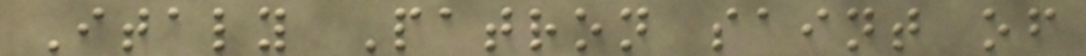Italy Patron saint of
